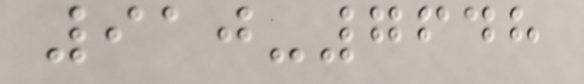910-7648
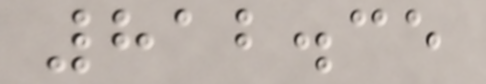812.35
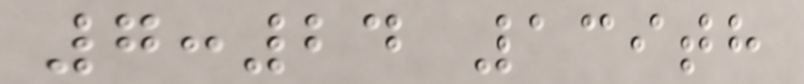7:24 139th
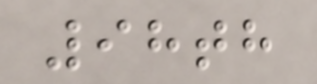98th
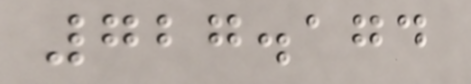727.174
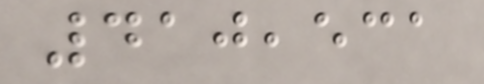410,531
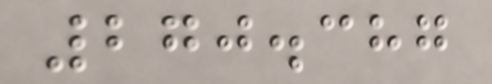270.387
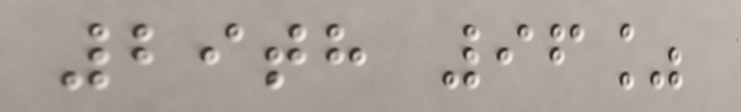29th 96%
